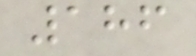186
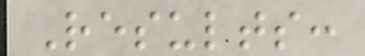Results:
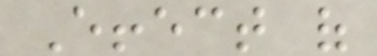Effect of
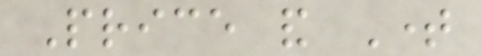Price and Time
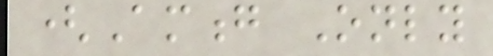(Among Only
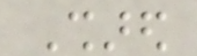Shared
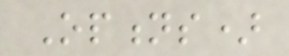Options)
